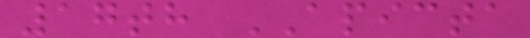17th APICTA
